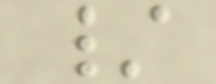/
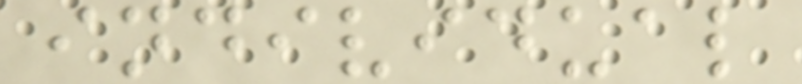individual
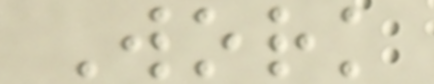Work
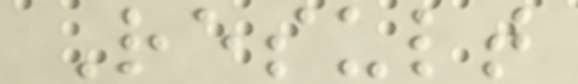Result
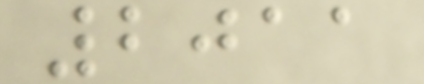2011
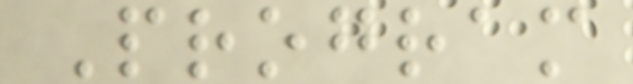Program
